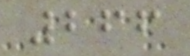266
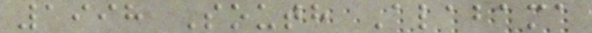1998 South Alabama
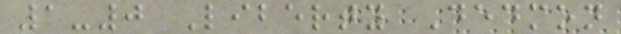1-0 Liberty Dedmon
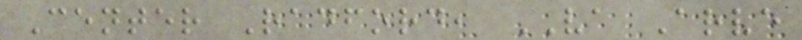Center Radford, VA Arve
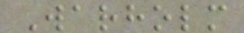Warholm
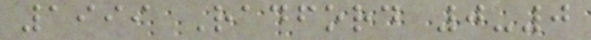1999 Radford 0-0
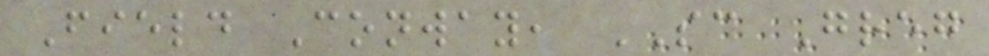Field Conway, SC Greg
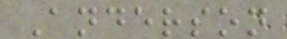Anderson
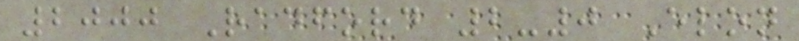2000 Radford 2-0 Elon
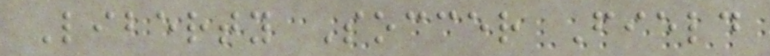Liberty Soccer Field
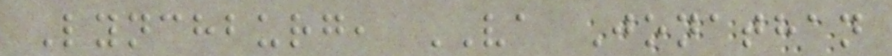Lynchburg, VA Jonathan
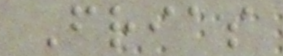Frias
